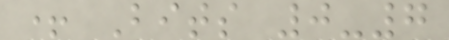+ Bits 0-7
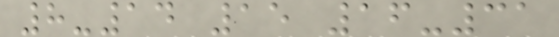8-14 15 16-31
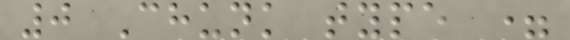0 Chunk type =
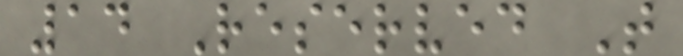14 Reserved T
